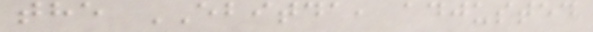the EBITDA, adjusted
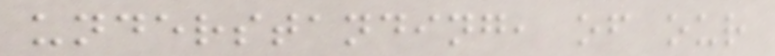understanding, of our
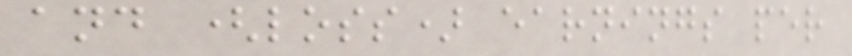and (loss) earnings per
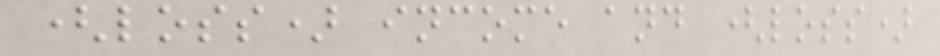(loss) income and (loss)
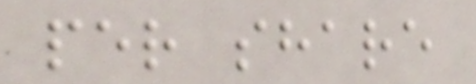per share
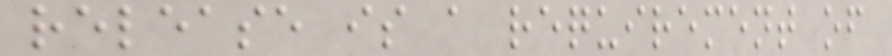release is a requirement of
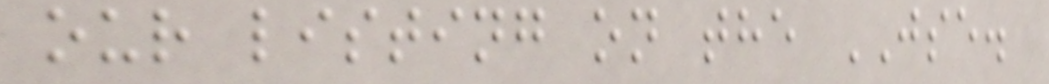our listing on the JSE.
